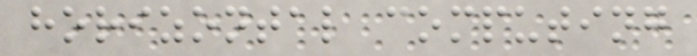horizontal computing
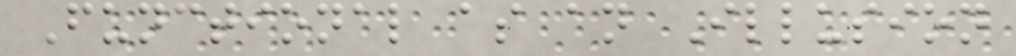Functional as an Illusion
